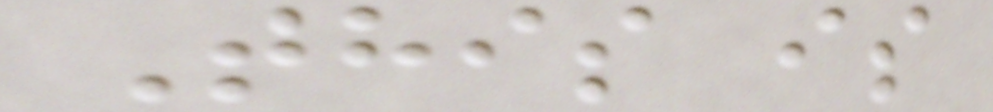This is
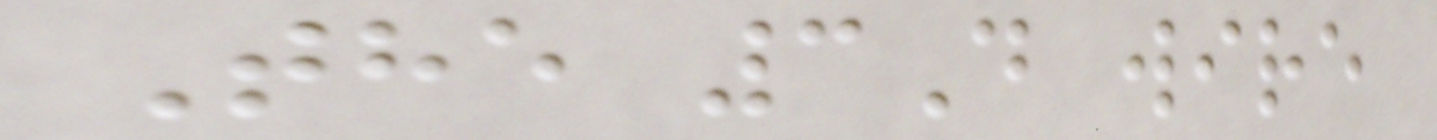The 3D wire
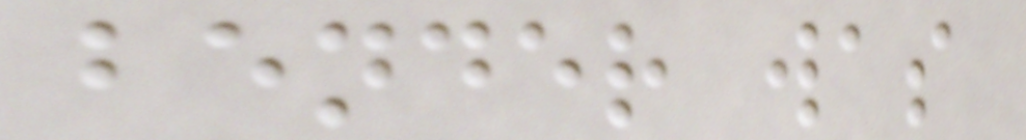bender was
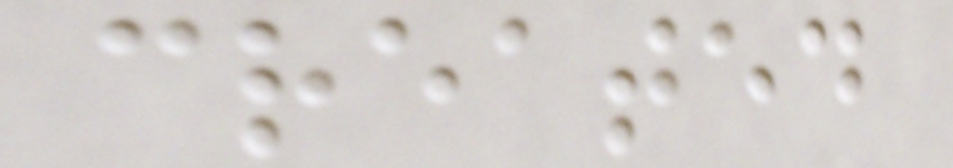created
